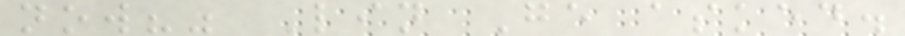now?" Lin Ge asked.
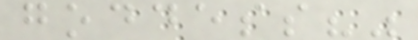goddess?"
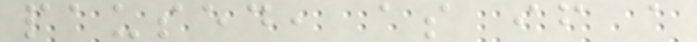paused, as if a
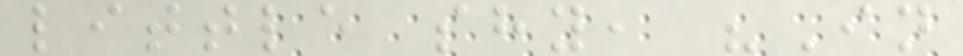little shy, "In
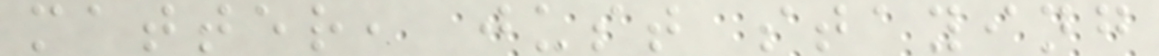matter, just staying
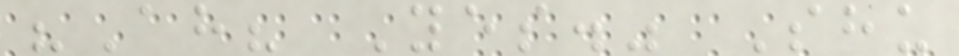"Ah? Yes." Shu
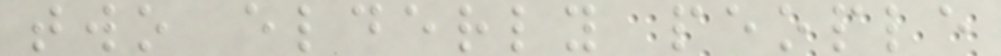two elderly people
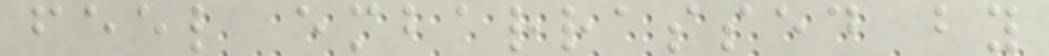feel embarrassed by
